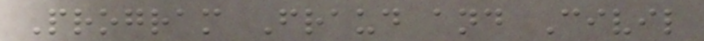Program Fraud and Civil
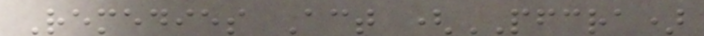Remedies Act (PFCRA)
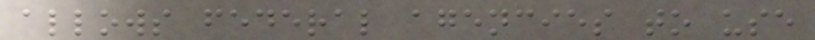allows federal agencies to use
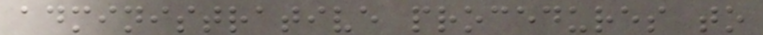administrative procedures to
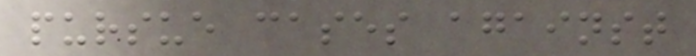pursue cases against
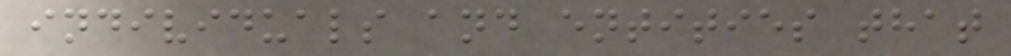individuals and entities that
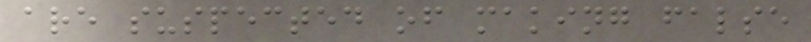are suspected of making false
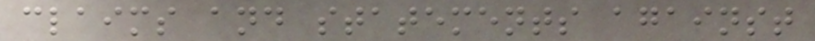claims and statements against
